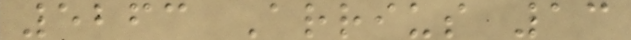5263 Arrius 13
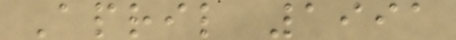April 1991
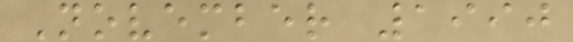November 1990
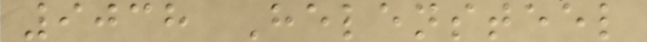9038 Helensteel
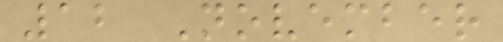12 November
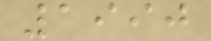1990
